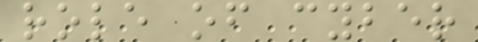role of cyber
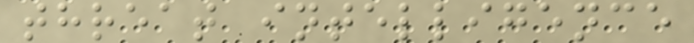threat intelligence
